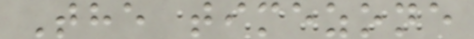The timezone
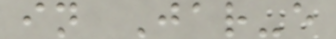in Jar-e
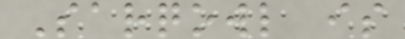Sarqowl is
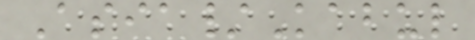Asia/Kabul
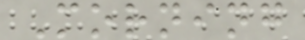Morning
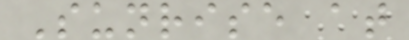Sunrise at
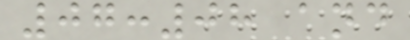07:08 and
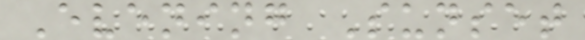Evening Sunset
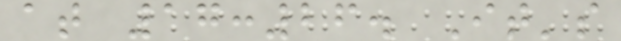at 17:26. It's
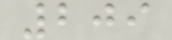209
